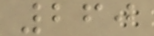260
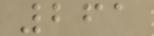261
